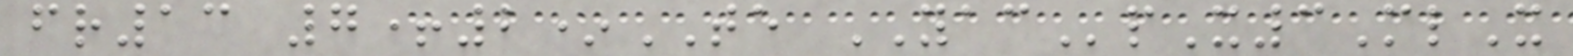fr13 7+2*TE YACpX3MlX
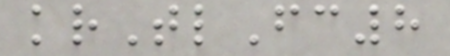krTlFc8
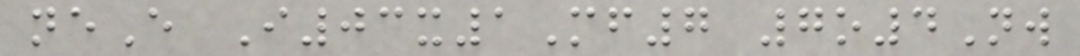neE I03x1Mf7 7o4Nw
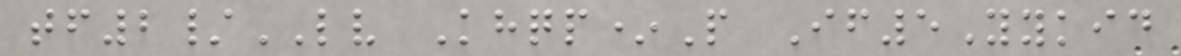tf2/LV Khqp*P If5Yykid
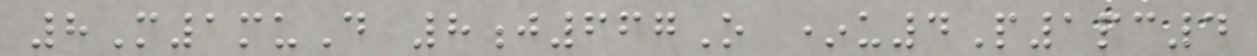8M1muD 8j667O *u4P1pc4
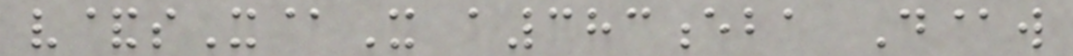v&sX@X a383eba D@w
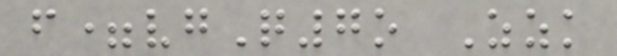f=vgQ7o Zzk
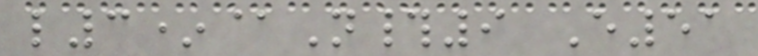l3*@N#9 E51
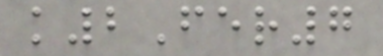k2Fer7
